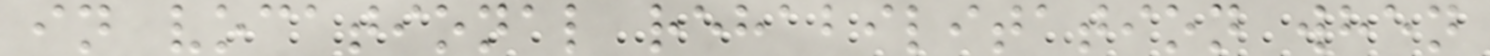in vocational rehabilitation when
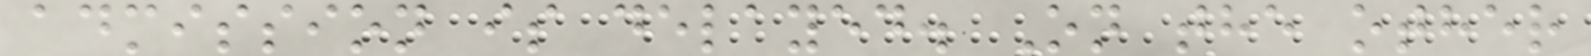admission is delayed. On the other
